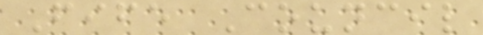Fife Council
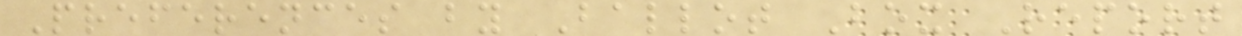Preferences by Ballot Box Report
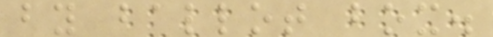by ballot box.
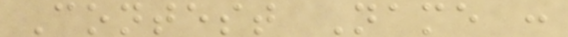Contest Name :
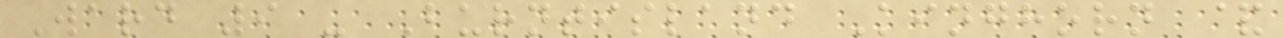Ward 9 - Burntisland Kinghorn &
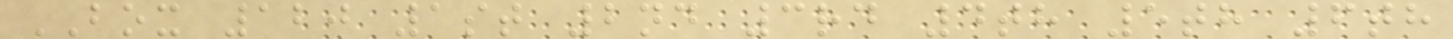BOX 120 1st 2nd 3rd 4th 5th 6th
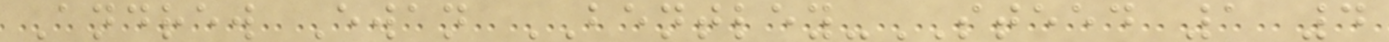Andrew Ewan BENTLEY-STEED 1 4
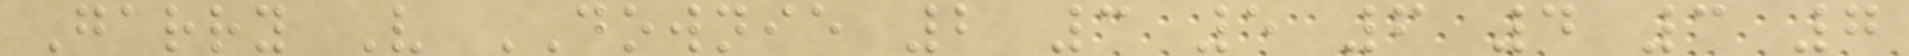Garry V DOWNIE 2 3 5 6 4 3 7
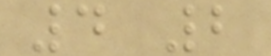4 2
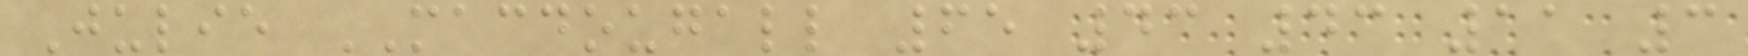Julie MACDOUGALL 65 43 43 11 3
